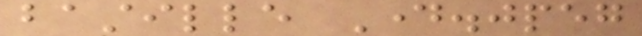bastille Day.jpeg
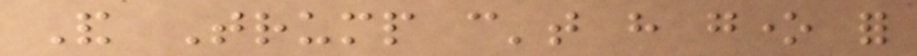And Trump can't have gone for
